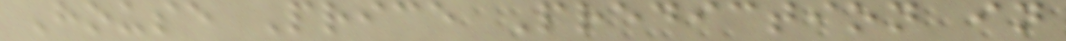House Price Prediction in
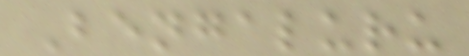Bengaluru
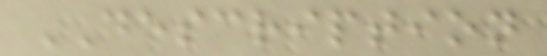DESCRIPTION
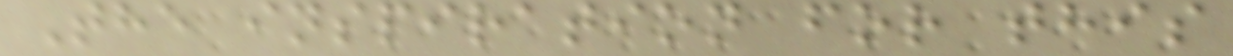The inspiration for this
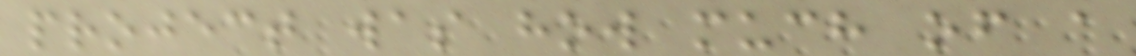project was how much of a
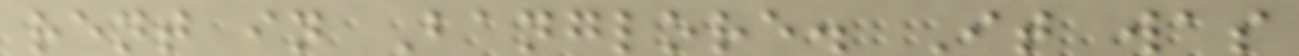rent in Banglore. It was
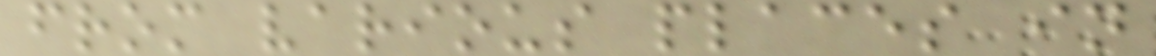from various places in
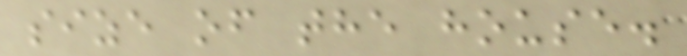size of the house.
